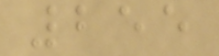255
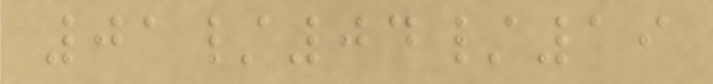01/04/19
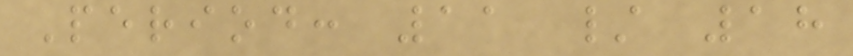Period: 11 / 18
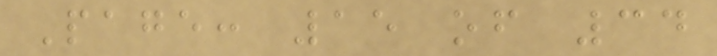Page: 15 of 34
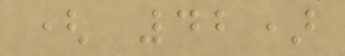( 42)
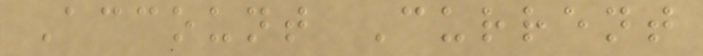Account Current
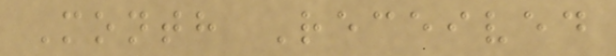Month Received
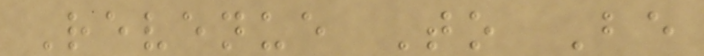Revenue To Be
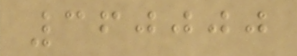360000
